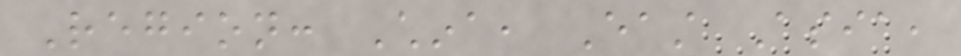Region: China, East Asia,
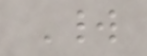World
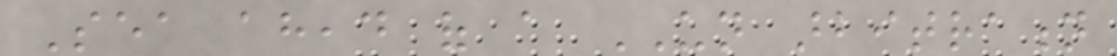Sea ahead of a UN arbitration
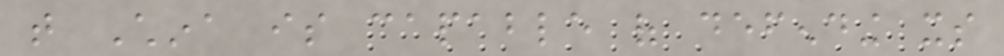that China is capable of defending its
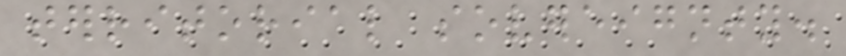territorial sovereignty.
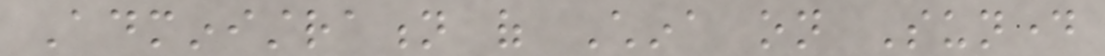Administration of China on Sunday
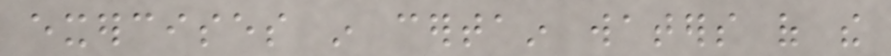exercises in certain waters of the
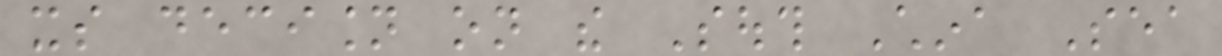its decision on the South China Sea
